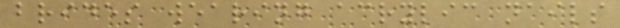brides wearing acrylic nails
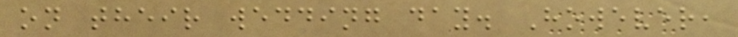on their wedding day. However,
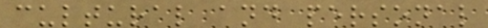cultural and personal
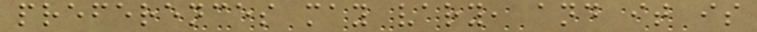preferences may vary, and it is
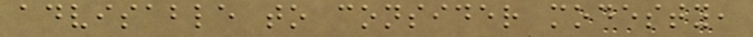advisable to consider modesty,
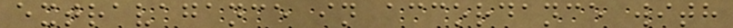extravagance in accordance with
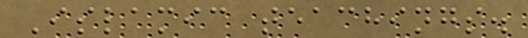Islamic teachings.
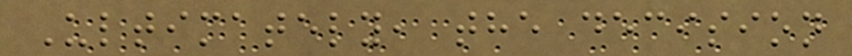Ultimately, the decision
